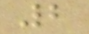2
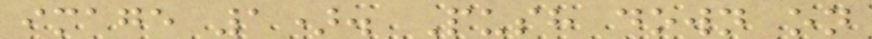image 1). Push down on
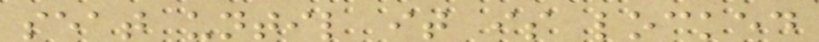seat until it is locked
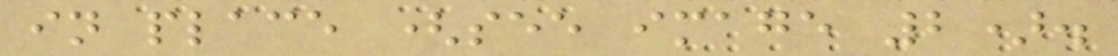in place (see image 2).
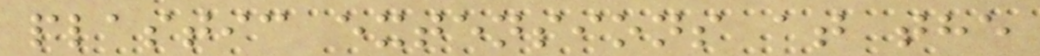plastic extensions at the
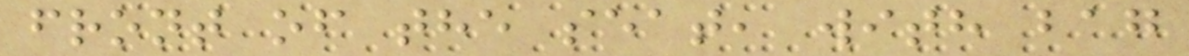front of the seat, with bag
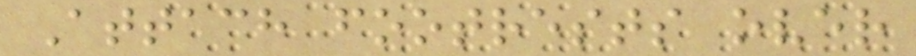Attach footrests over
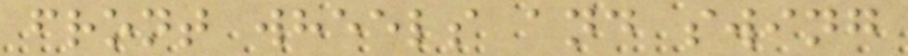front wheels and swing
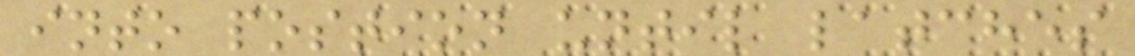into postion until latches
